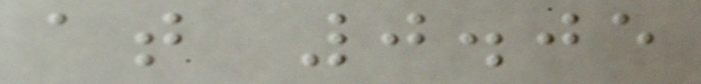at 0.05
